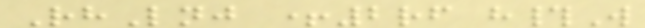RhLnj +2rf h#W
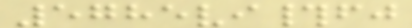5785vi#fj
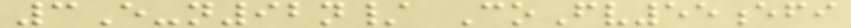3E-n92n/ CoFv55efi
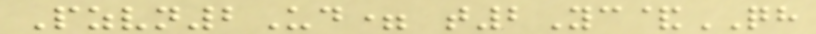Pzvn2Ud= t2Yc&QH
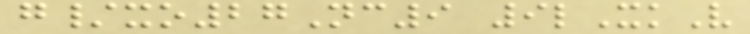g/xo27Nc9 9lXkV
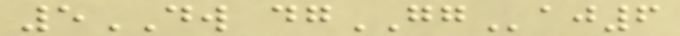5DW dgGGaj6
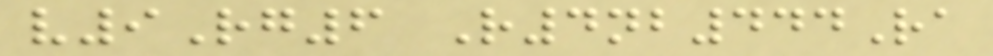v9Rg6 R4nb444Ra
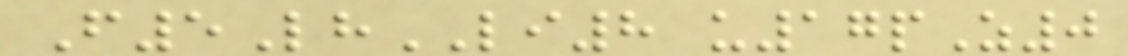F5LhLI8 u17pZ0
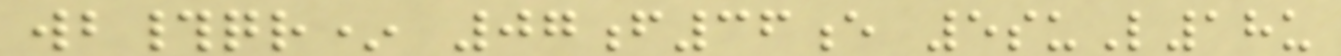wb#qr* 07f36e 5suL18u
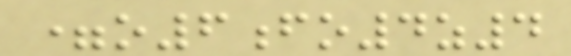=o6fo4z4
